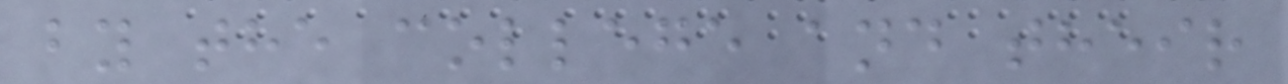by the college and their
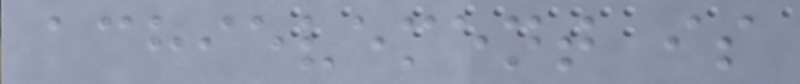achievement is
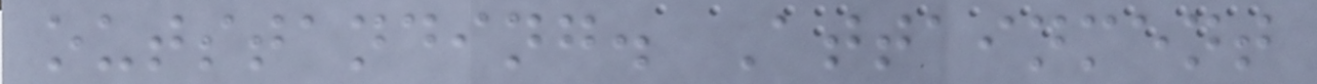outstanding. Attainment
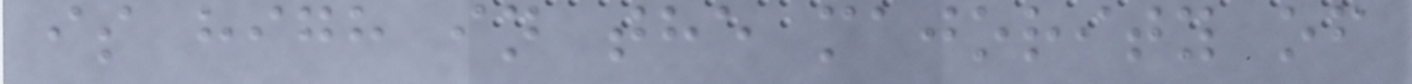is high in the majority of
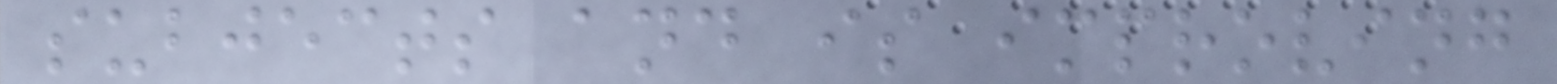subjects and is improving
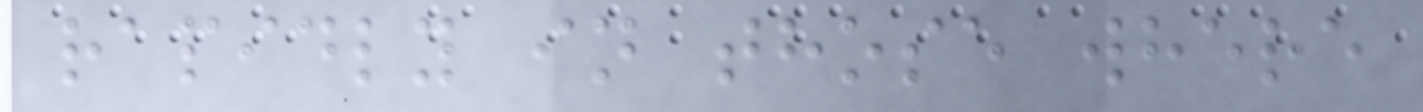rapidly in those where
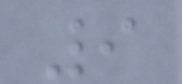9
